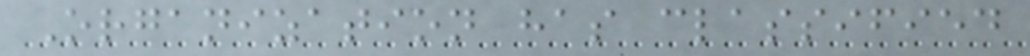Organization has classified
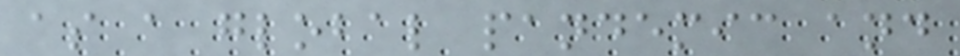as a global pandemic and
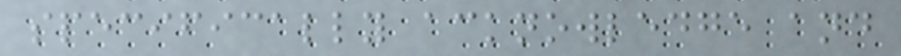specifically acknowledge and
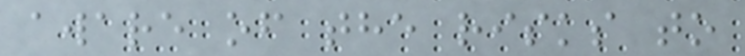aware of the risks to
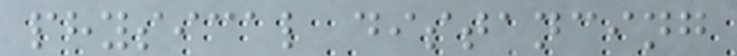physical distancing
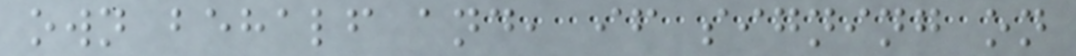own behalf and, if signing on
